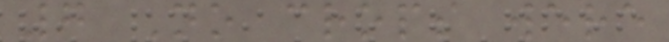7 No crops were
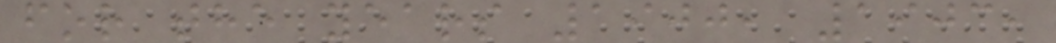for the years 1900, 1903,
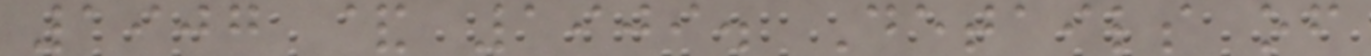1907 & 1909. Details of
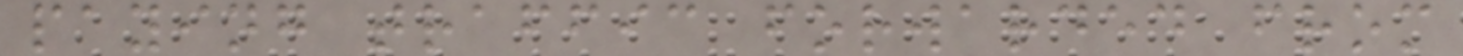paying traffic forwarded from
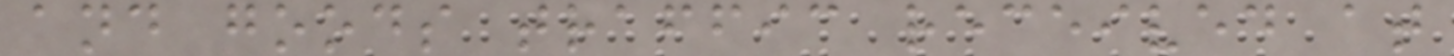and goods traffic received at
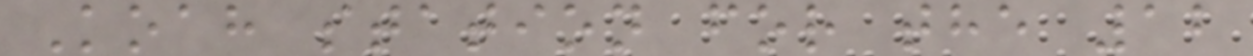Koah station for the 12
